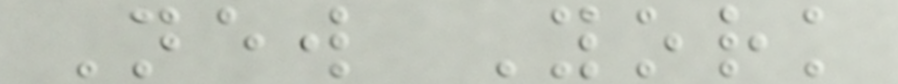New York
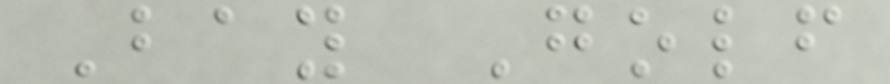Bay Golf
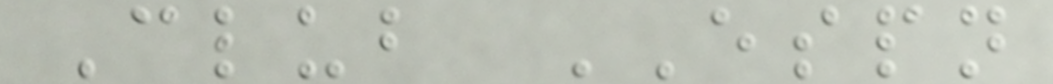Club ESPN
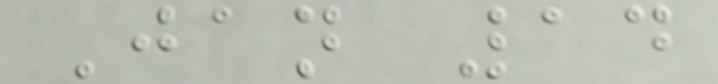Jan 14
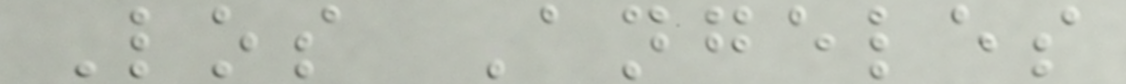Los Angeles
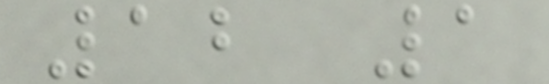12 1
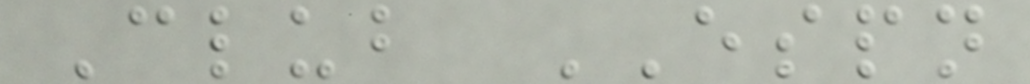Club ESPN
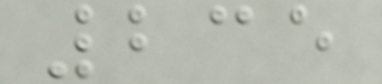235
